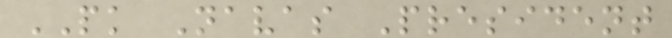PK Navas President
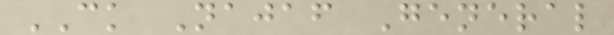CK Najaf General
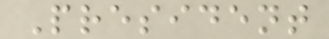President
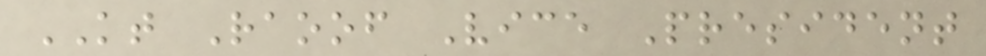KT Raoof Vice President
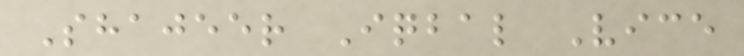Shajeer Iqbal Vice
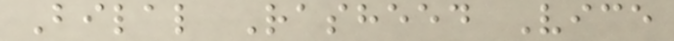Bilal Rasheed Vice
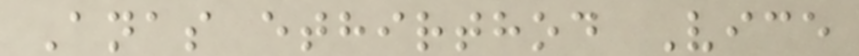Anas ethirthod Vice
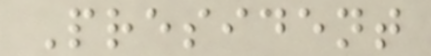President
